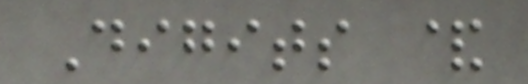Digits &
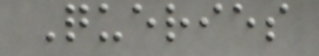Queries
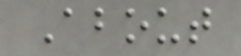About
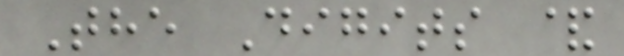The Digits &
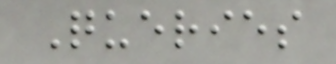Queries
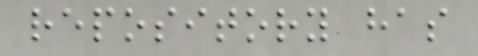repository has
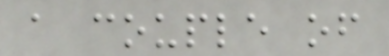a couple of
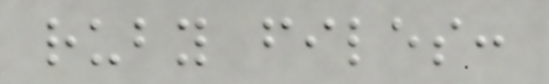ruby files:
